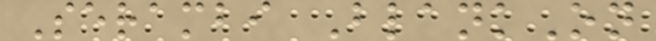Serambi BlankOn
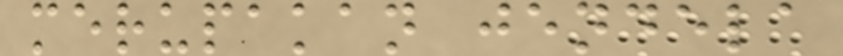merupakan jendela
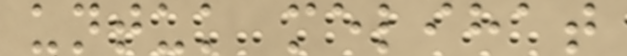untuk melihat
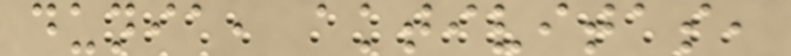dunia, aktivitas,
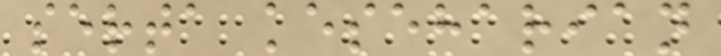serta keseharian
